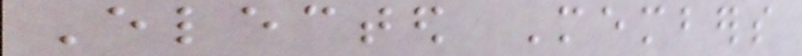Elected Members
